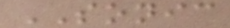SONIC
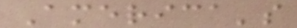America's
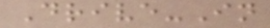Drive-In
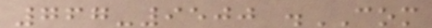767-9500 .COM
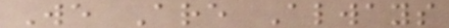We Are Always
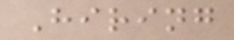Hiring
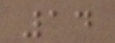14
